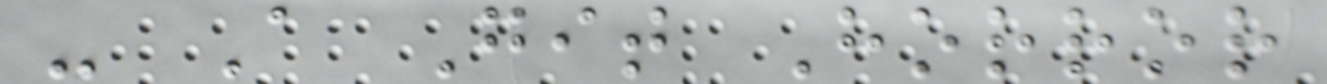- A Git Horror
